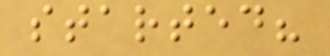started?
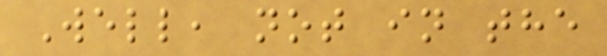Well, not in the
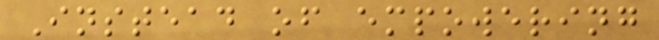Instead of empowering
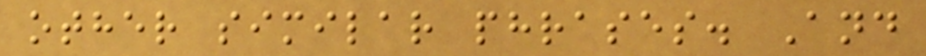other similar phrases. And
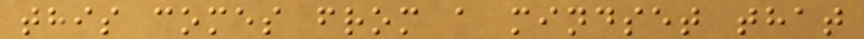this comes from a mindset that
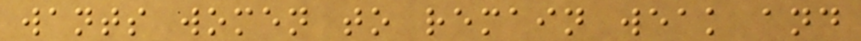wants women to remain weak and
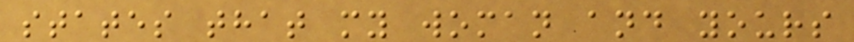states that my woman and yours
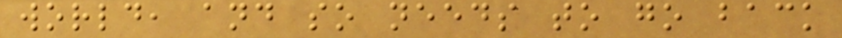world, and so needs to go back
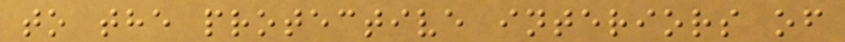to the protective interiors of
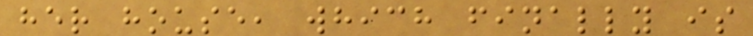her house, which finally is
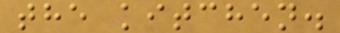the kitchen.
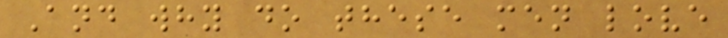And why do these men love
